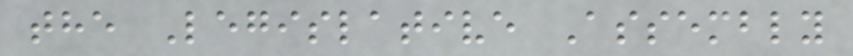the Legislative Assembly
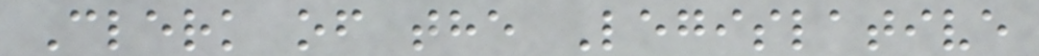Clerk of the Legislative
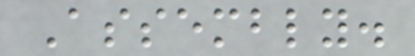Assembly.
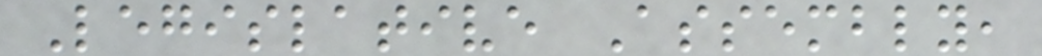Legislative Assembly,
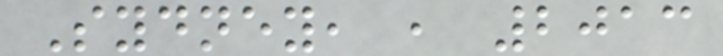Sydney, , 2013
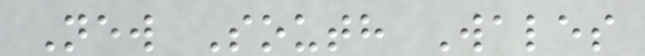New South Wales
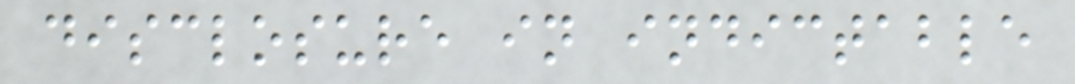disclosure in indictable
